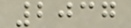2037
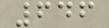646
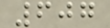607
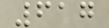617
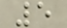5
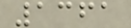1361
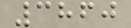3860
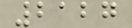2127
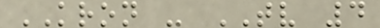KRON - TV 4
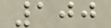100
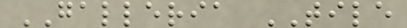GALLERIA TILE
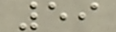59
